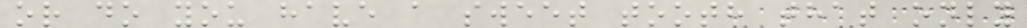or do you have a sweet tooth that only
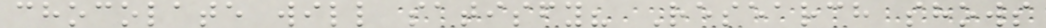chocolate will satisfy? Research shows
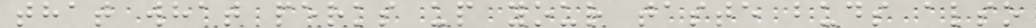that what perks up your taste buds also
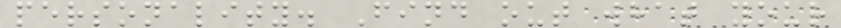personality. Find out what your
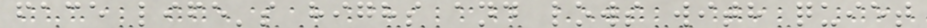face life's highs and lows with quiet
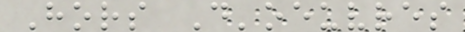Hors D'oeuvres
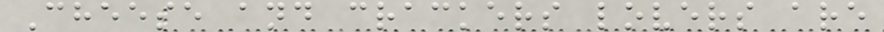Cheese and crackers lovers are
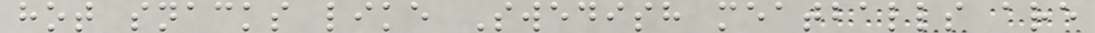hot snacks like Swedish meatballs are
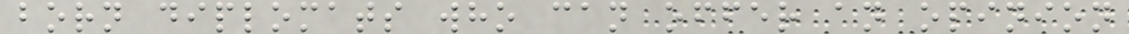born diplomats who can offer an opinion
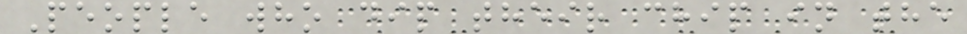People who dip their chip in the
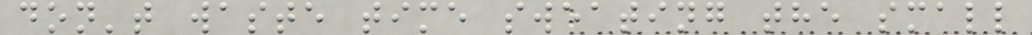don't waste time sweating the small
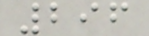296
